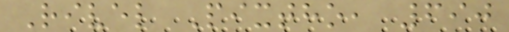Rivel Pixtho, 690
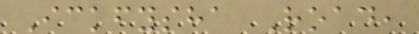Ickfysha Road,
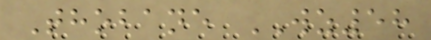Thobane WZ58
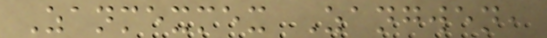Zanmexmex Zangwen,
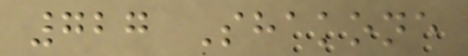727 Shakone
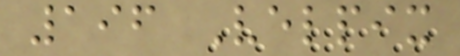196 Velpix
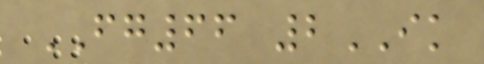FG66 2IK
